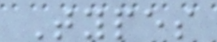Types
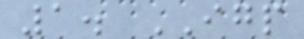1. IGP
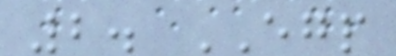2. EGP
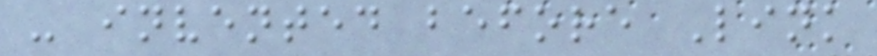- invented before Link
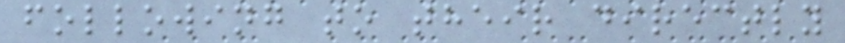following to their directly
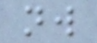nw
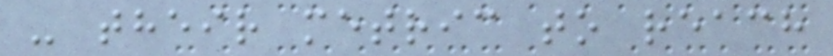- their metric to reach
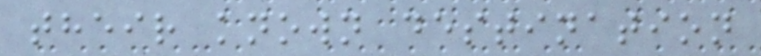their known destination
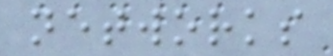networks
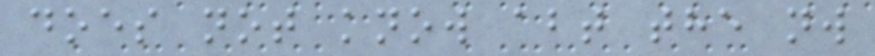does not know abt the nw
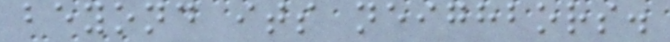beyond its neighbors.
